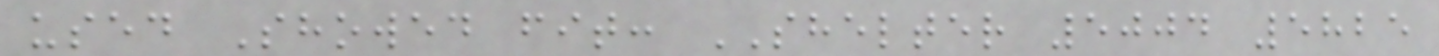used Showed fit: SHELTER 5004 5825
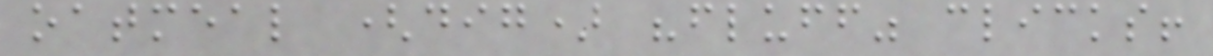oatmeal (dig) "fluff" clicks!
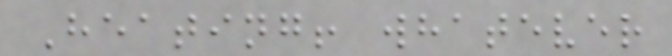Heating! whatever
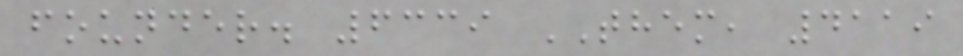founder. 6339 THEM, 4119
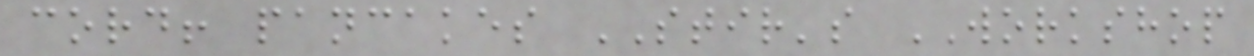cord! pancakes STIR's WORKSHOP
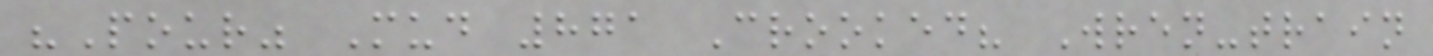"Pour" Mud 871 Crooked? Wren-train
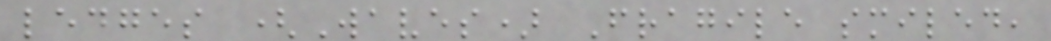ledges (Waves) Fragile smiled,
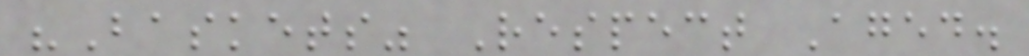"Baskets" Respect Aged.
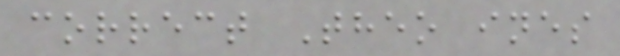correct Theo ines
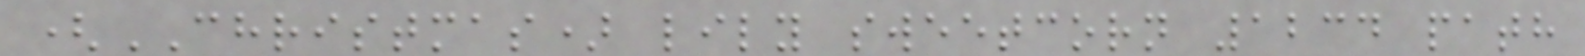(CHRISTMAS) lily sweetcorn 1234 path
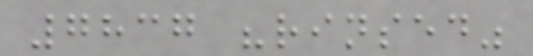7837 "rinsed"
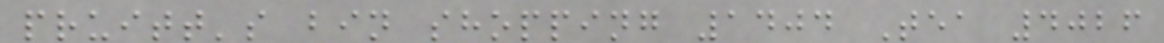pruitt's bin shopping 1404 Tea 4026
